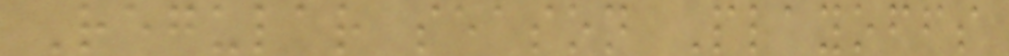Regular season Playoffs
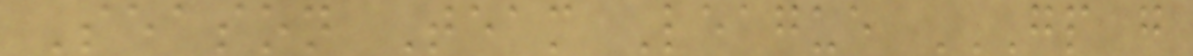Season Team League GP G
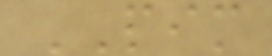PIM
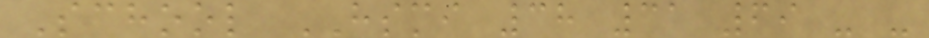School HSMI 38 31 69 - -
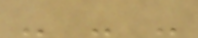- - -
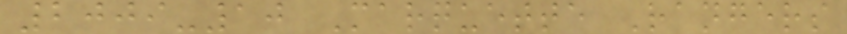2009-10 Marquette Rangers
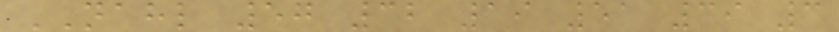NAHL 57 32 19 51 39 3
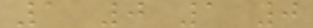1 0 1 0
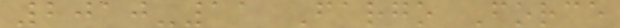2010-11 Fargo Force
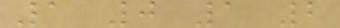1 0 1 2
